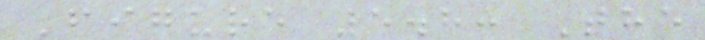Figure 5.8: The
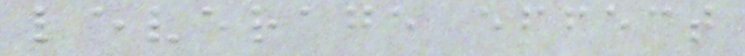leverage effect
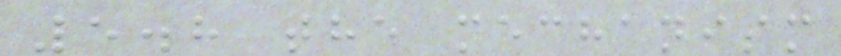5.8 the mechanism
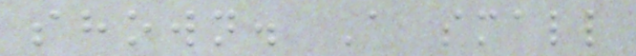shown. A small
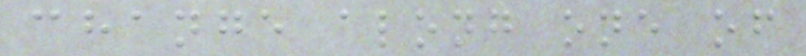change along one of
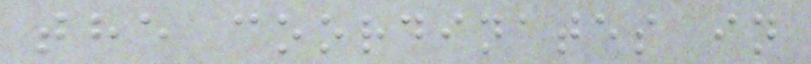the coordinates in
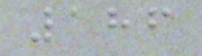186
